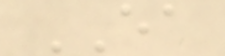EA
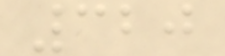320
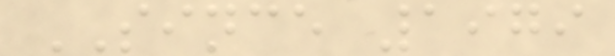SINCE 1979
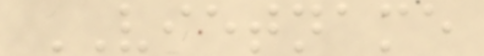VIETNAME
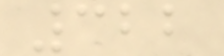322
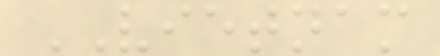VIETNAM
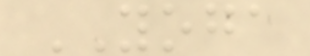YOGA
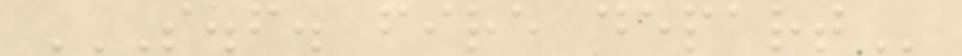S.F. FIRE DEPART
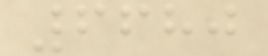6680
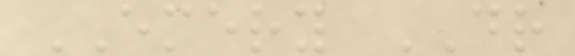EMERY DR
